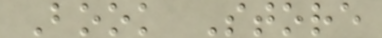Book Store
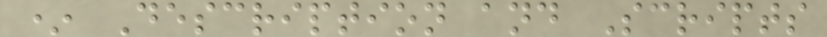* Description and Scripts
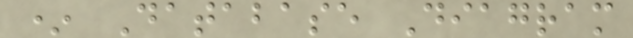* Database Diagram
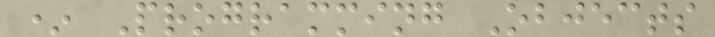* Programming Objects
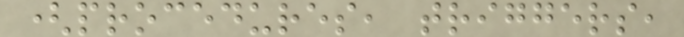(procedures, triggers,
